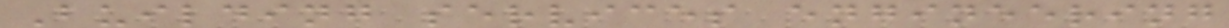Building services engineering
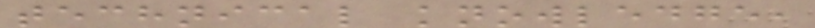technical knowledge,
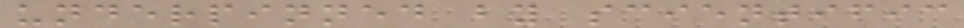underpinned by scientific
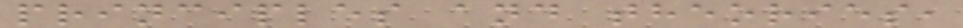principles and theories,
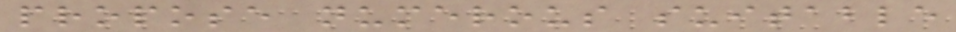propose numerous suitable
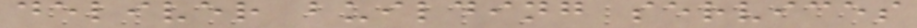deliver building services
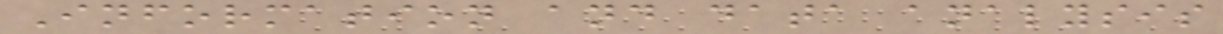Information and data analysis
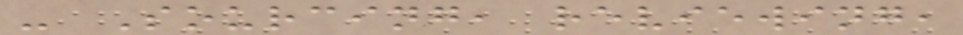- Sourcing, reviewing,
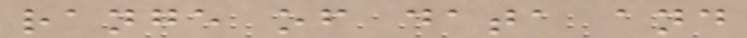range of data and
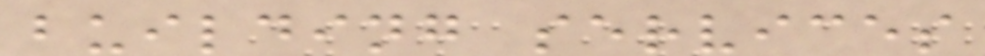building services
